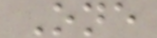One
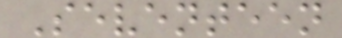Seventeen
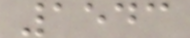1543
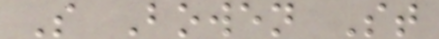S Bowen St
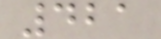421
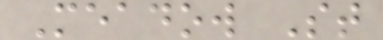Meadow St
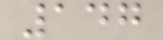147
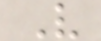V
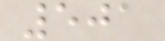501
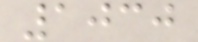1030
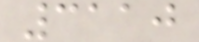3110
